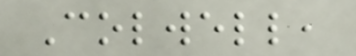Colwell,
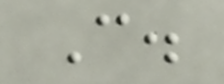C.
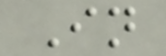In
